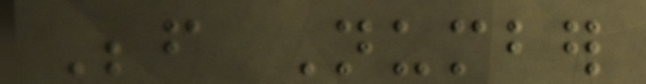Before Number
